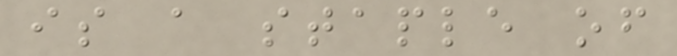is a staple of
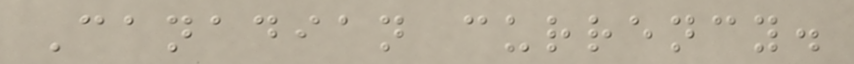Canadian currency.
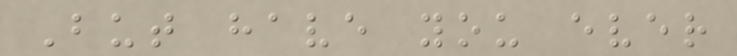But have you ever
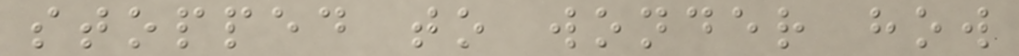stopped to wonder how
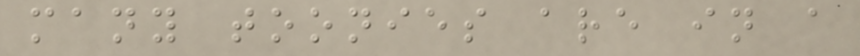many toonies are in a
